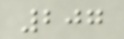207
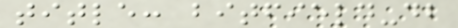title: bitfield-db
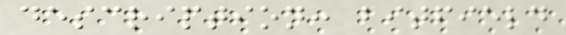description: bitfield
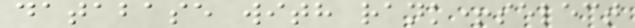database with rank+select
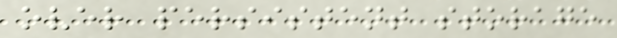over persistent storage
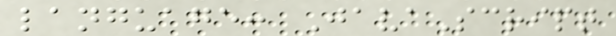language: JavaScript
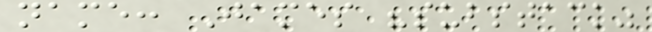name: James "substack"
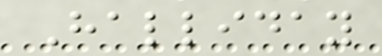Halliday
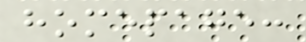homepage:
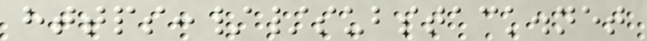https://substack.net
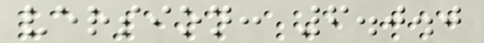version: 6.0.0
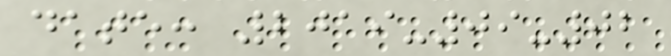date: 2019-09-02
